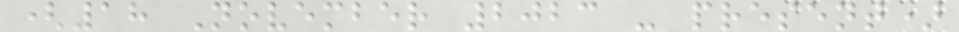(18 November 2023 - present)
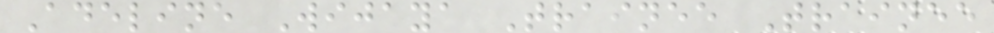Adeline Wijaya Trainee Trainee
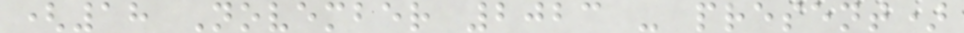(18 November 2023 - present)
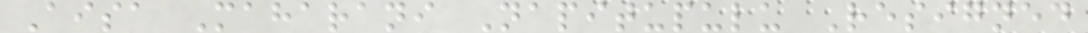Aisa Maharani Napitupulu Resigned
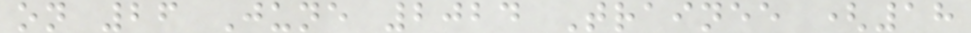on 26 June 2024 Trainee (18
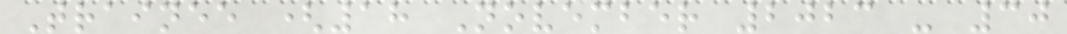Trainee (18 November 2023 - 30
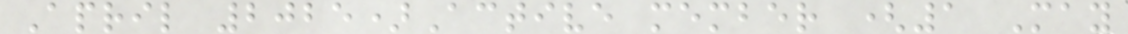April 2025)Active member (1 May
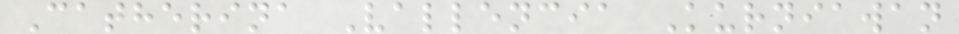Catherina Vallencia Kurniawan
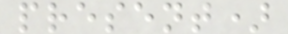present)
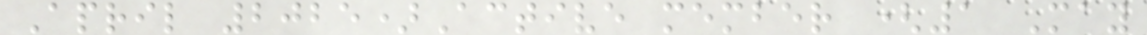April 2025)Active member (1 May
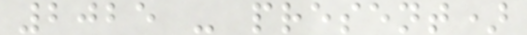2025 - present)
